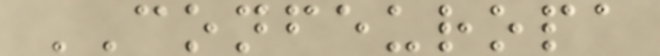CONFEUROPA
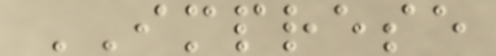IMPRESE
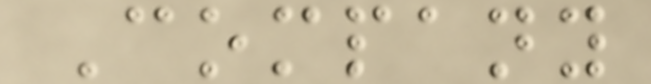Company
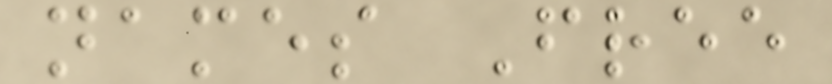names Free
